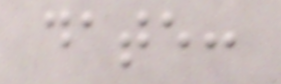date:
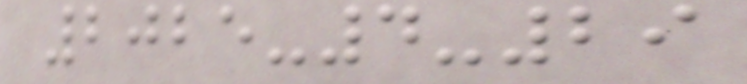2025-4-29
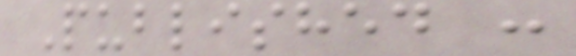Published :
